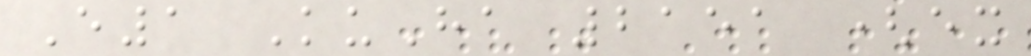E1 KuHa 2151 (ex
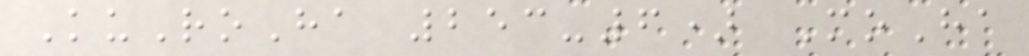KuRoHa 253-6) MoHa
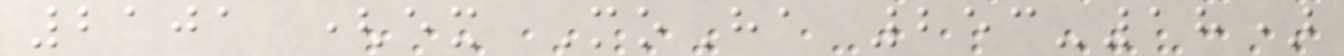2101 (ex MoHa 253-18)
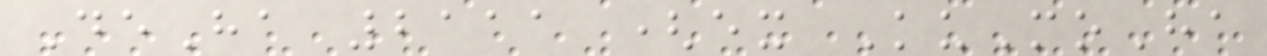DeHa 2111 (ex KuMoHa
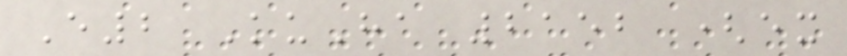E2 KuHa 2152 (ex
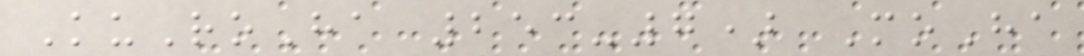KuRoHa 253-7) MoHa
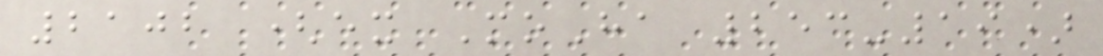2102 (ex MoHa 253-19)
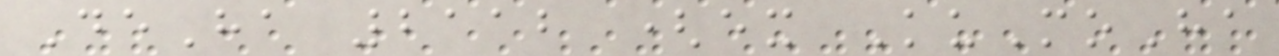DeHa 2112 (ex KuMoHa
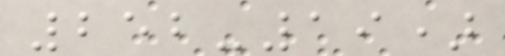252-19)
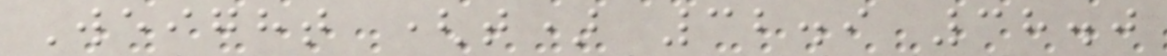Weight (t) 32.9 38.0
